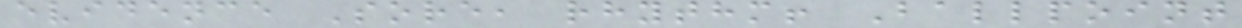evidence Sore, rhythm! Ballpoint
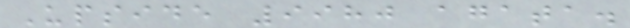Upside 9980 agata.
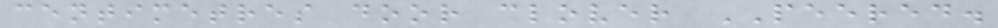centimetres door clover PEERED.
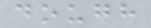dough
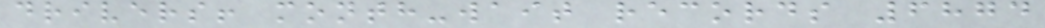drivers! month-wait records 6874
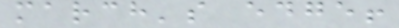march's edge!
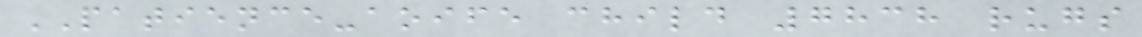PATIENCE-aoife child 7838 rugs
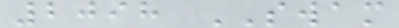2098 SWAM
